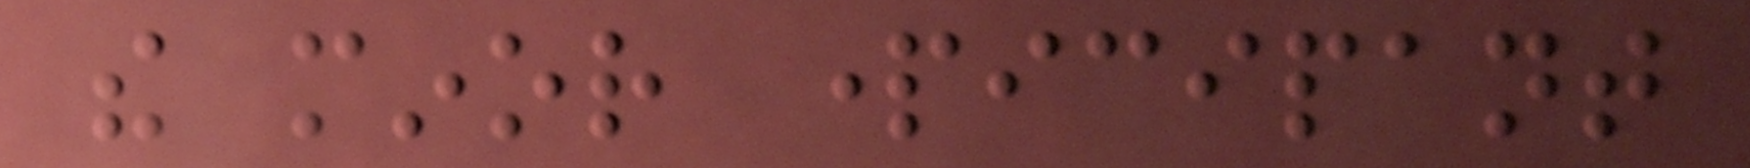the minor participant
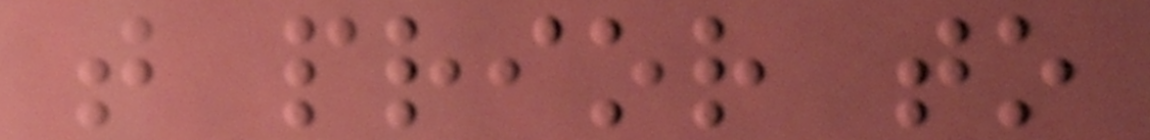that prior to
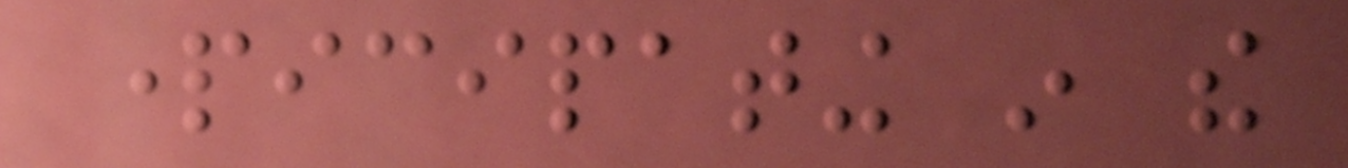participating in the
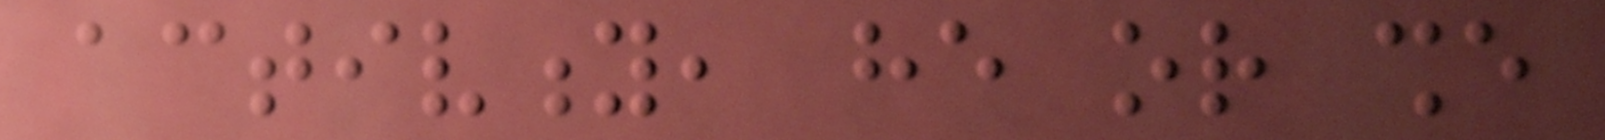activity, he or she
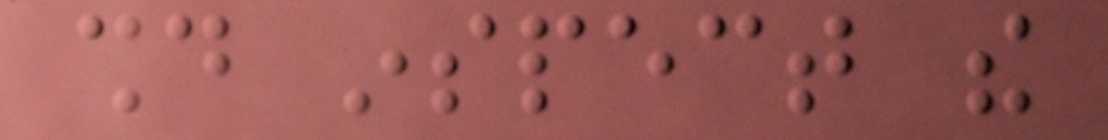should inspect the
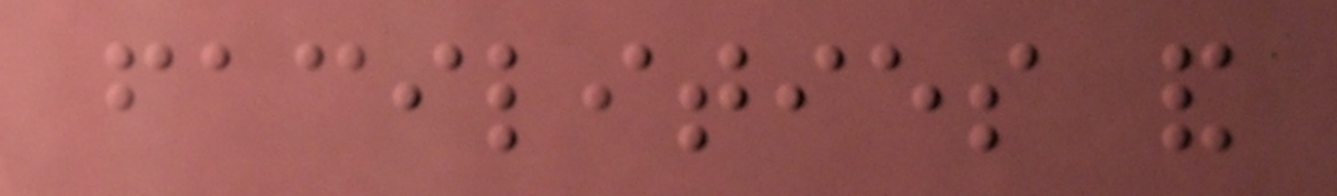facilities and
